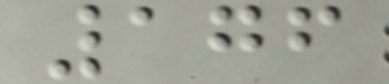176
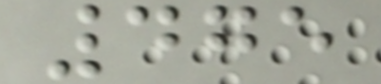475
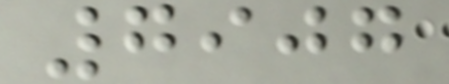7907
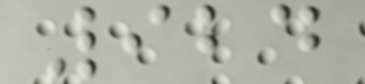924
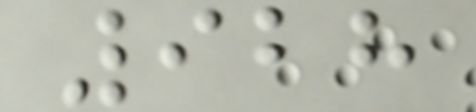928
